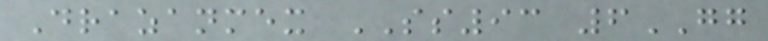Drazanmex SS93 6GG
